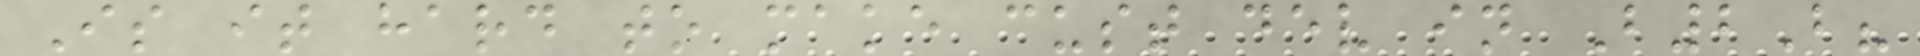Is it hard to make cust dev in B2B?
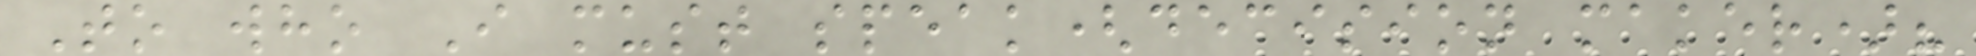To who I must speak(decision maker)?
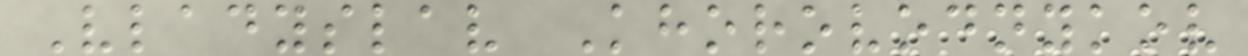Vladyslav Khorovodnykov
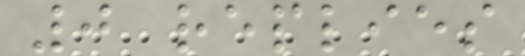0 replies
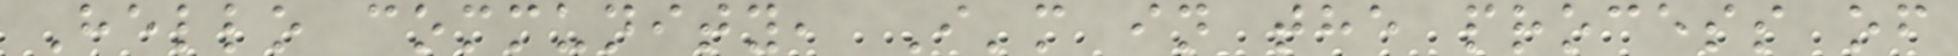Hello community, I'm in the process of
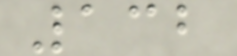132
